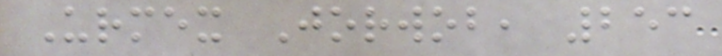Urmex Jorwob, 253
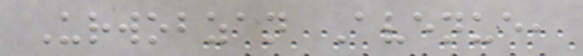Urwobzan Avenue,
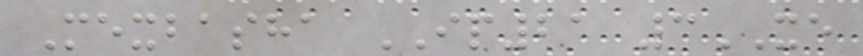Mexbasha IP21 3XE
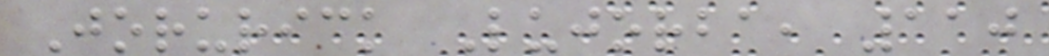Jorurick Lujorba, 110
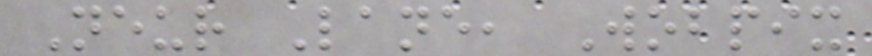Neur Lane, Wobpix
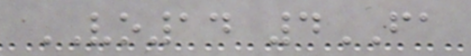VO14 4FA
